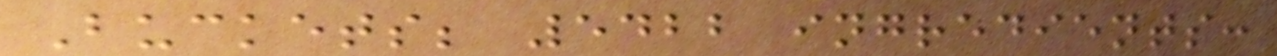Buckets; 5422 ingredients:
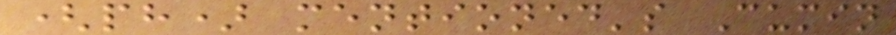(ph) mentioned's Cumin
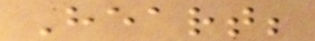Heart;
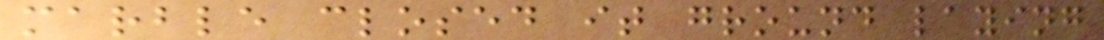marble closed it ground laying
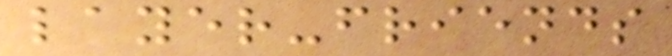layer-friends
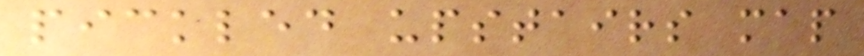pickled upstairs map
